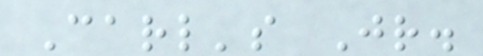Carl's Jr.
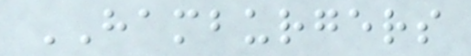HAMBURGERS
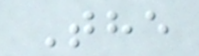The
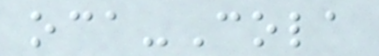oca-Cola
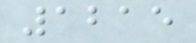1215
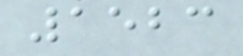1523
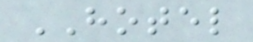HOTEL
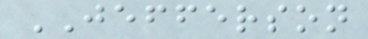JEFFERSON
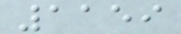1159
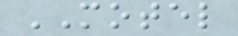MOTEL
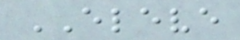ELEVE
